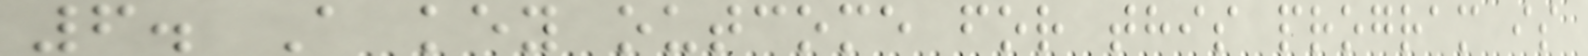6. A key outcome for this program is
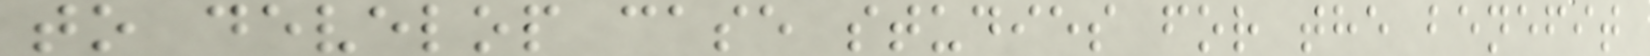to develop case studies for the benefit
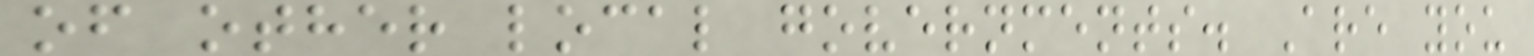of other local governments. Are you
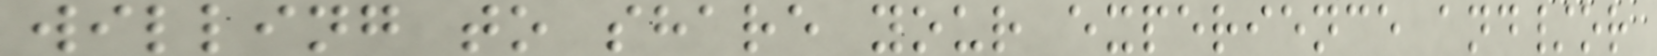willing to share your experience and/or
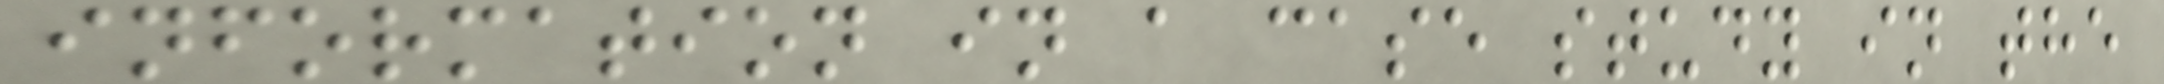information in a case study in the
